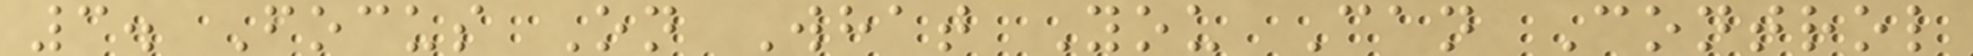3. Focus On What You Can Control
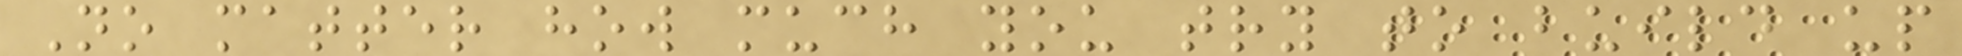No matter how much you try to build up
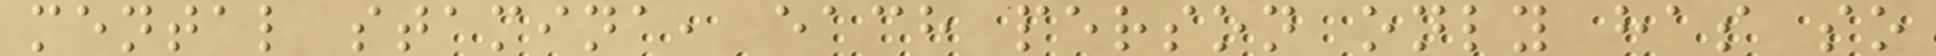mental stamina, each person only has so
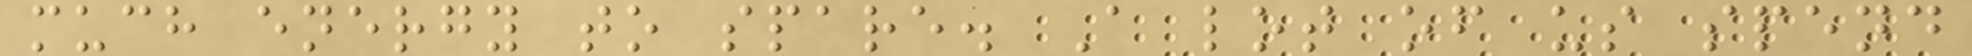much energy to spare. A lot of us spend
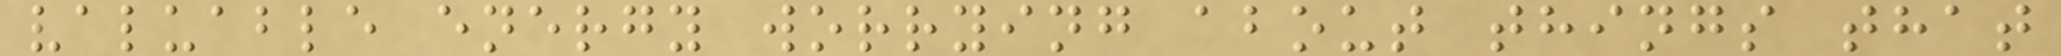valuable energy worrying about things that
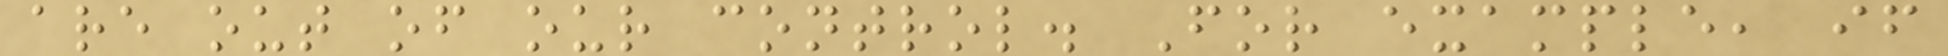are out of our control. For example, if
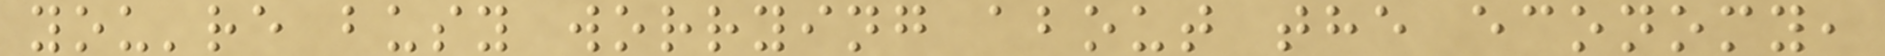you're busy worrying about the economy,
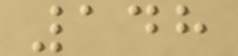148
